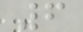6
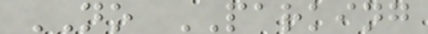NO PARKING
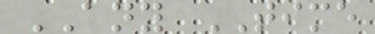ANY TIME
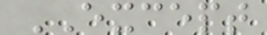EXCEPT
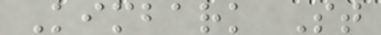Kimbark St
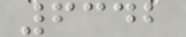6342
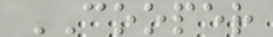COOPER
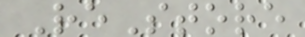ReStore
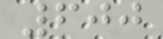600
